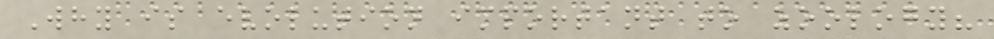Why is evolution important to zoology?
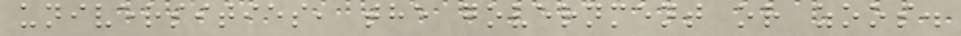universities, the government or zoos.
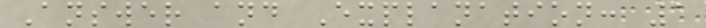Answer and Explanation: 1
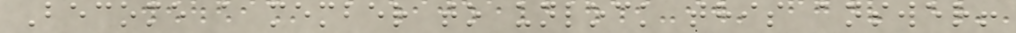Become a member to unlock this answer!
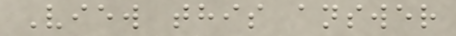View this answer
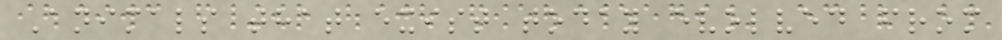Animals that exist today evolved from
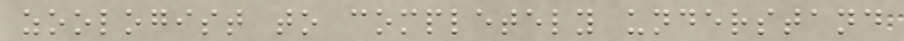zoologist to completely understand
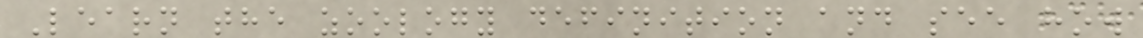Learn the zoology definition and see how
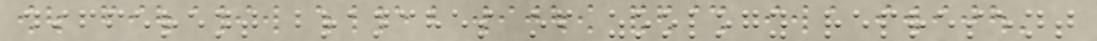different branches of zoology represent
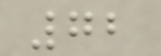72
